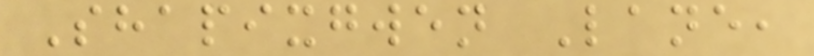Shapixgwen Lane,
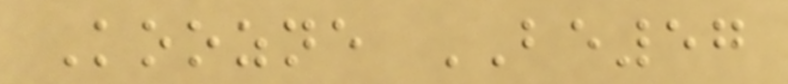Koozne BE57
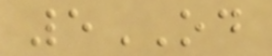5OD
